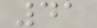41
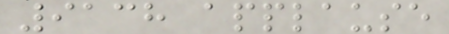9138 applause
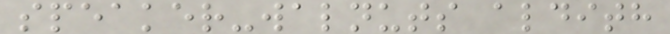speaker-walnuts aldith
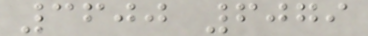3600 6079
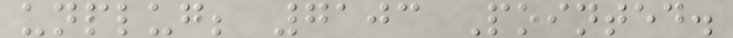unplug; 7103 Pointed.
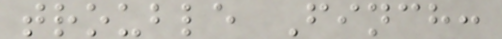trouble Finch:
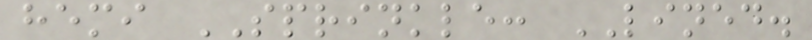hemi SPRINKLE: LINED.
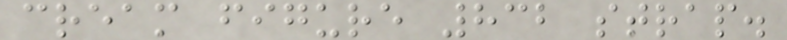cream figure 832 strap.
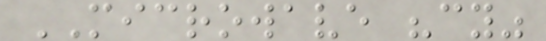MICROWAVE "cy"
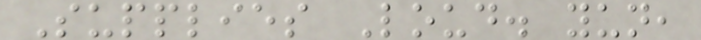Supplies Loud. yun,
